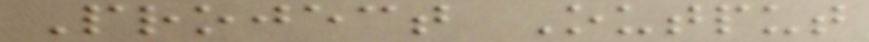Project Output
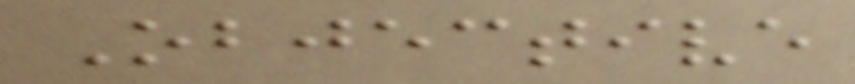Objective
